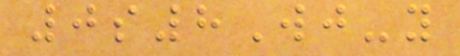0s8Wj-y
